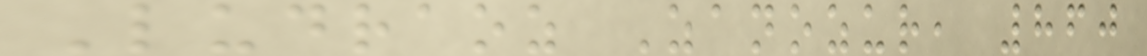Ludraoz Zanozur, 860
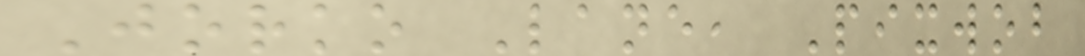Jorko Lane, Pixwob
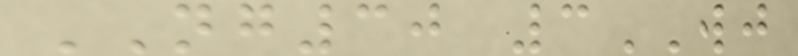NG30 3WJ
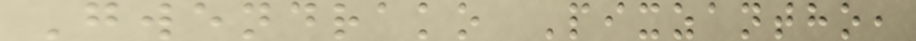Gwendrako Pixzantho,
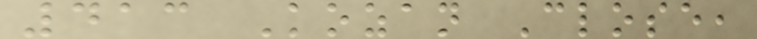413 Kozan Close,
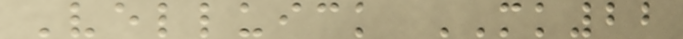Velluick MK22
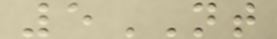5NT
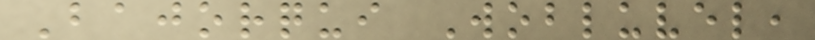Bajorqui Wobluvel,
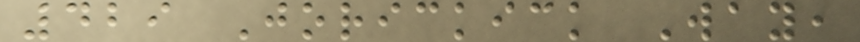429 Jorickick Way,
